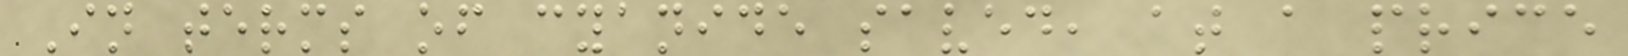In terms of cyanide saved, at a price
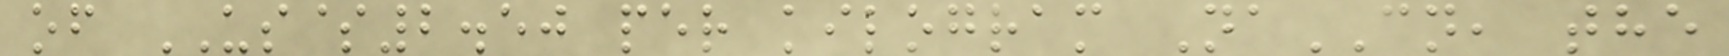of US$2.50 per kilogram NaCN, the
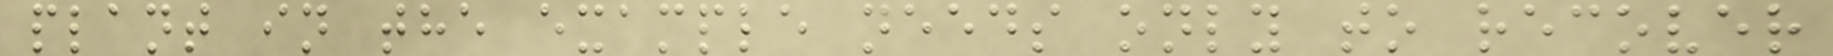plant in the example needs only to recover
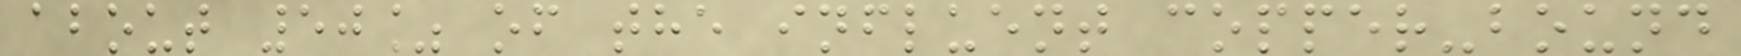about 50% of the influent copper-bound
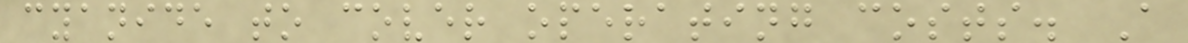cyanide to cover operating costs. A
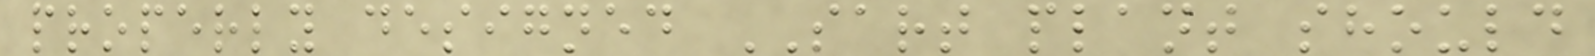properly designed SART plant should
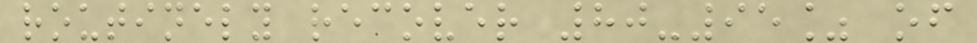routinely recover 80-95% of
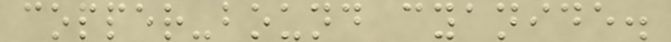copper-bound cyanide.
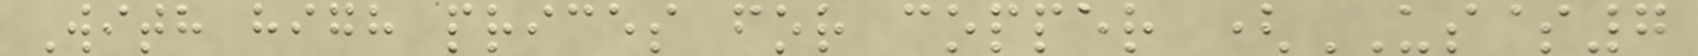With high prices for copper (US$7
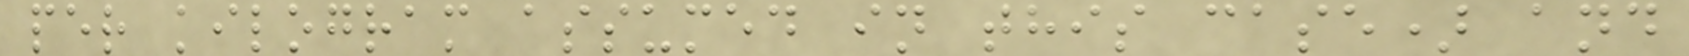per kilogram assumed in this case) and
